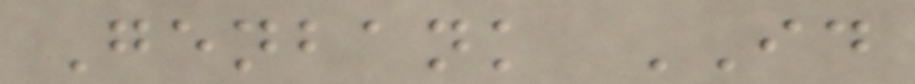Genbank ID
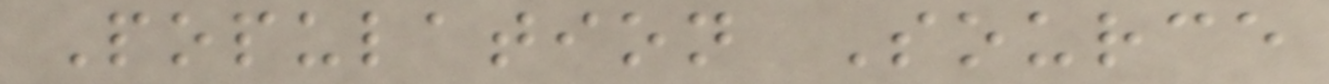Population Source
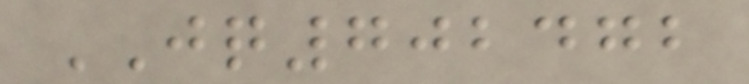JQ702472
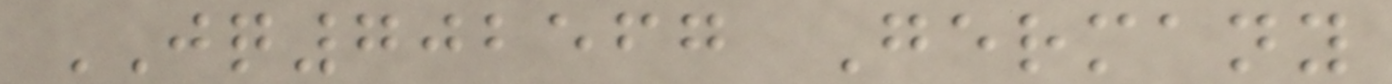JQ702567 Germany
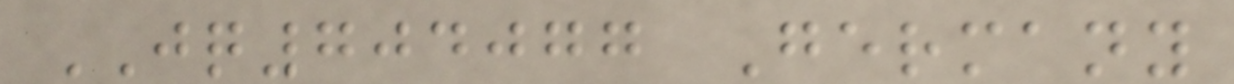JQ704077 Germany
